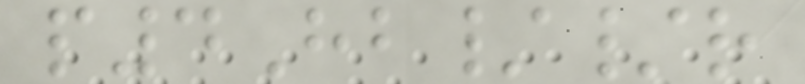p4Hb//r
